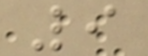9
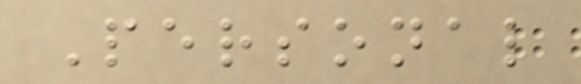Personal
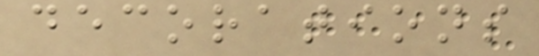decorations
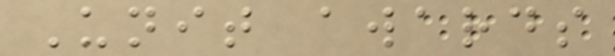Unit awards
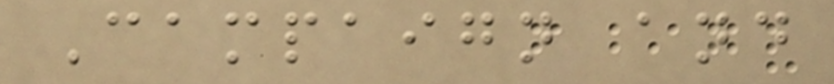Campaign and
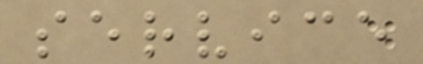service
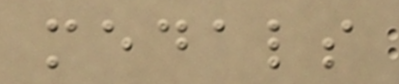medals
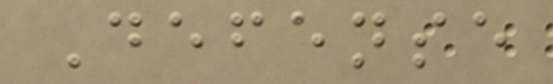Defense
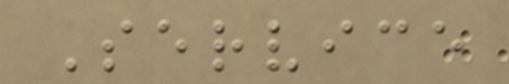Service
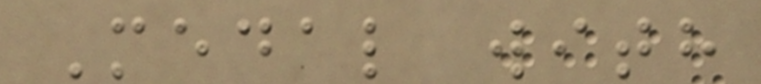Medal with
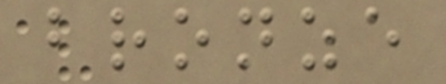bronze
